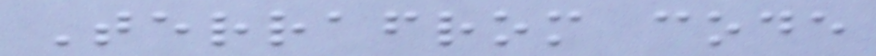Terrafrom code
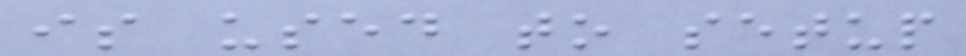is used to setup
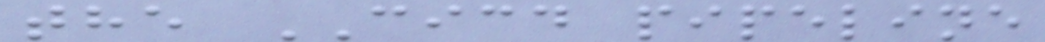the CICD pipeline
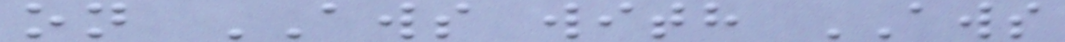on AWS with AWS
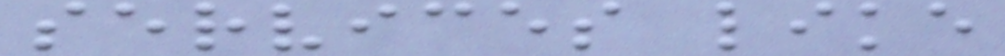services like
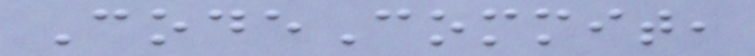CodeCommit,
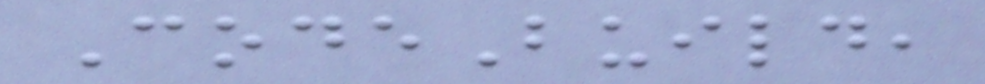CodeBuild,
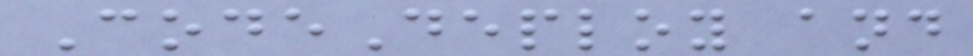CodeDeploy and
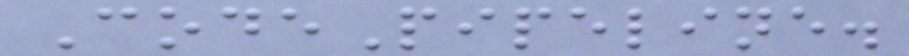CodePipeline.
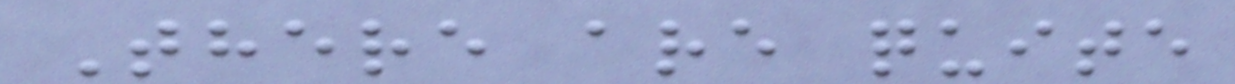There are quite
